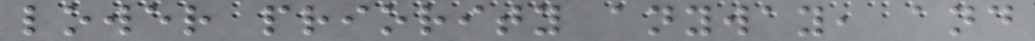lower priority anyway, and
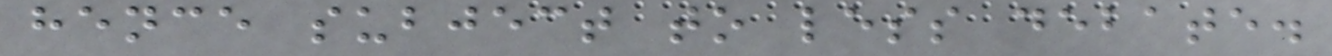hence subject to less debate.
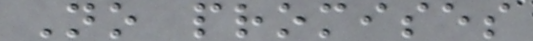No promises
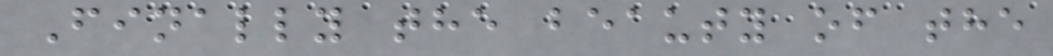Finally the beauty of the
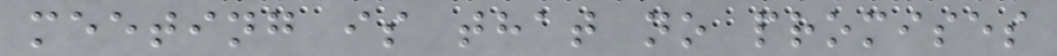meeting is that no promises
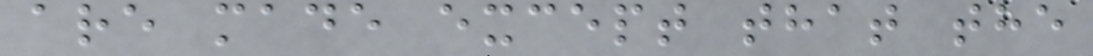are made except that the
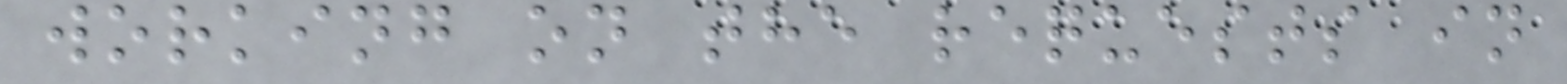working on the requests in
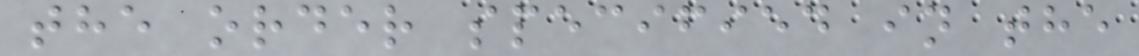the order specified in the
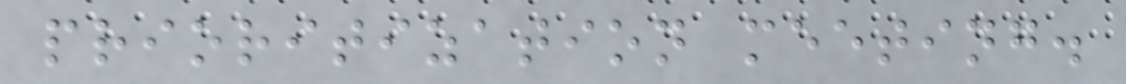prioritization meeting.
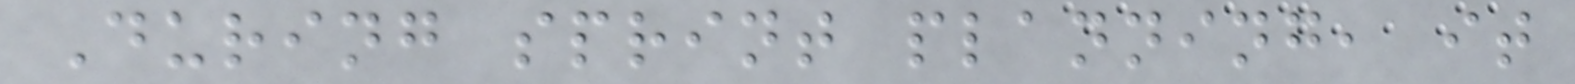During sprint planning, it
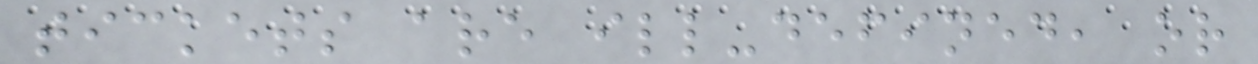tickets are ill-defined, or
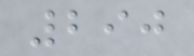290
